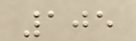105
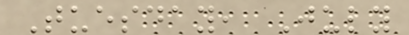Tuesday, July
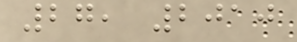27, 2010
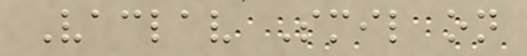Vaclav Smil on
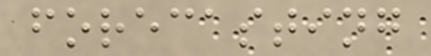forecasting
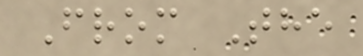From The
